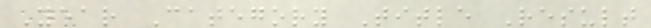Year Category Title Result
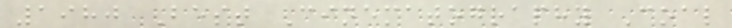1980 Best Cinematography Coal
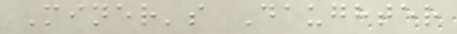Miner's Daughter
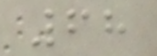68
